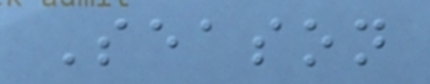Season
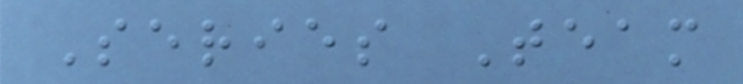Series Team
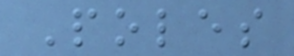Poles
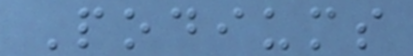Podiums
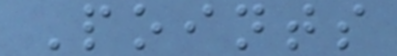Points
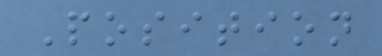Position
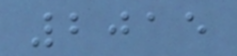2015
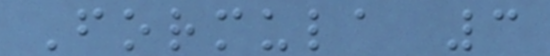Formula 3
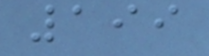199
